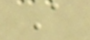A
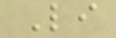Li
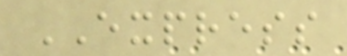EXPRESS
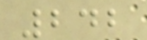242
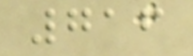716
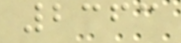2363
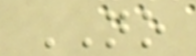NO
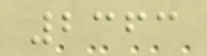2363
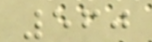560
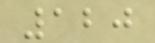120
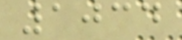1034
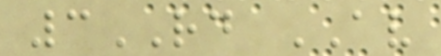3RD AV
